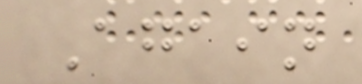Again
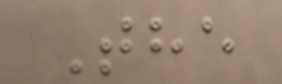The
